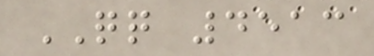QQ 4513
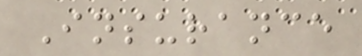Insurance
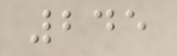245
